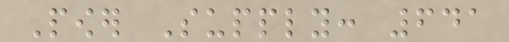Power Supply: 641
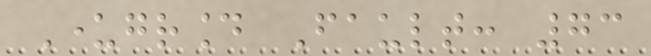Underground Fault: 73
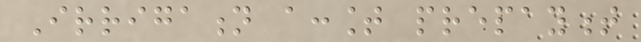Irrigation account prepayment
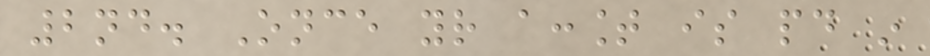2nd. Once your account is paid in
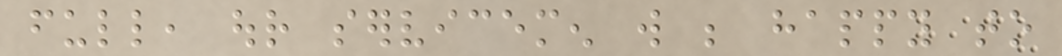full, our servicemen will be happy to
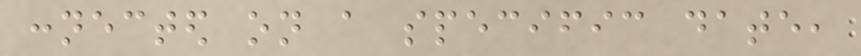connected on a specific date,
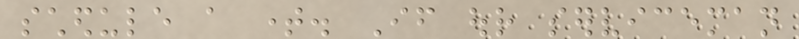schedule a time. If our serviceman
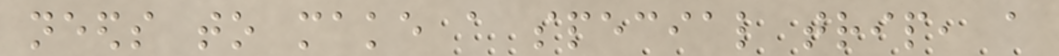needs to make a special trip, a
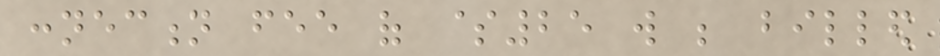connection fee of $25 will be billed
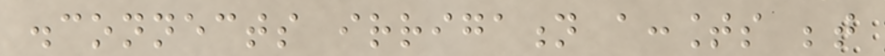disconnects irrigation accounts between
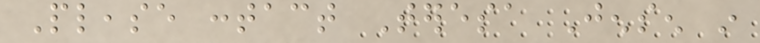Please contact Teresa Jensen in
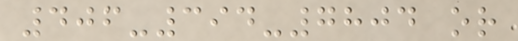406-394-7804 or
